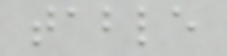table
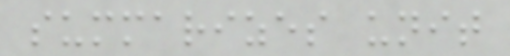summarizes unit
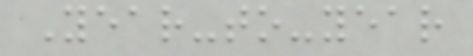Year-to-year
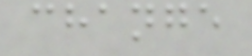change
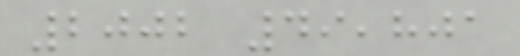2002 49,801
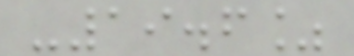-19.6%
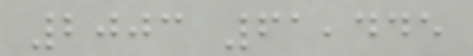2003 61,445
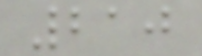210
